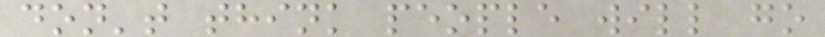don't think people will go
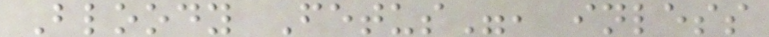Bloody Fetus", inless
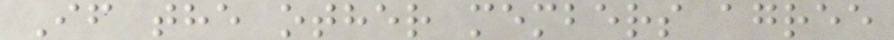If the other members agree
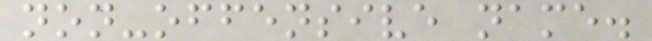non-offensive name.
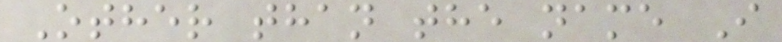Other than the name I
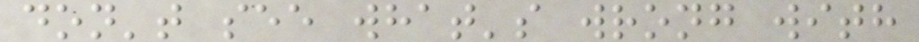don't see what's wrong with
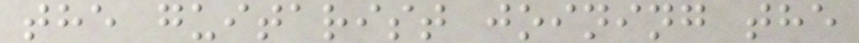the guitarist joining the
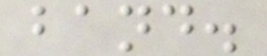band.
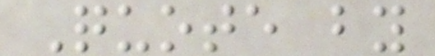Quote by
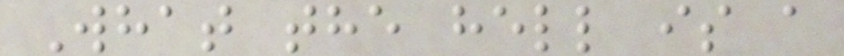What the hell is a
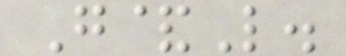G&L.
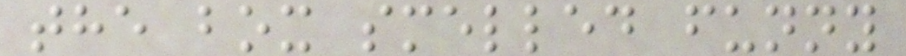the box smelled funny
